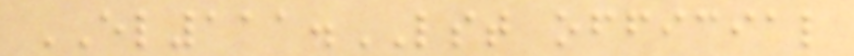EL111.LST official
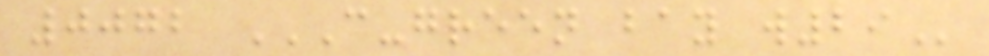0072 C-GREEN BAY W29
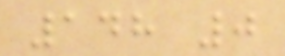148 0
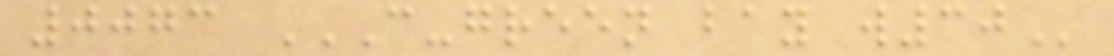0073 C-GREEN BAY W30
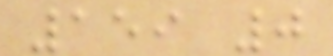159 0
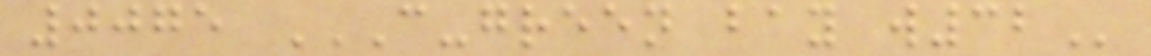0075 C-GREEN BAY W32
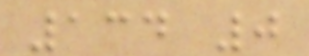134 0
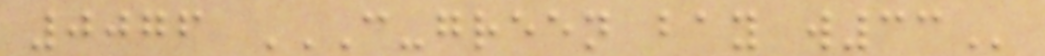0076 C-GREEN BAY W33
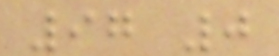97 0
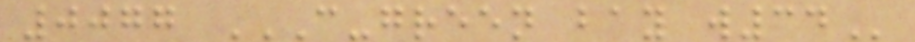0077 C-GREEN BAY W34
